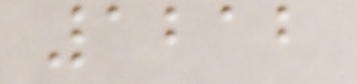1212
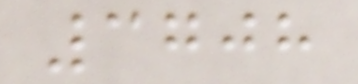3708
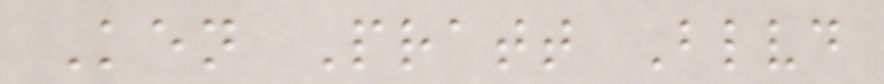Ken Pratt Blvd
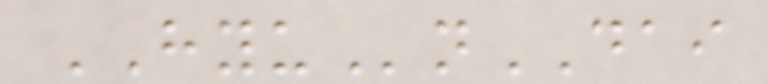HYUnDAI
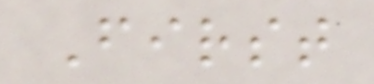First
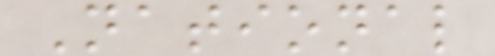National
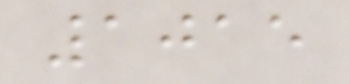1015
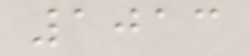1013
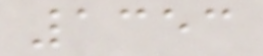1353
